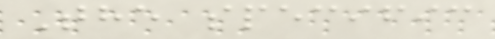The specific
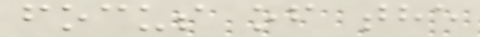focus of the
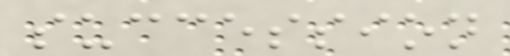succession
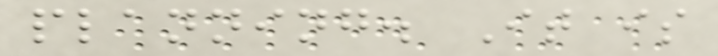planning. It is
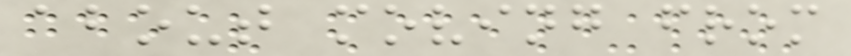about moving from
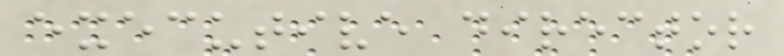executive director
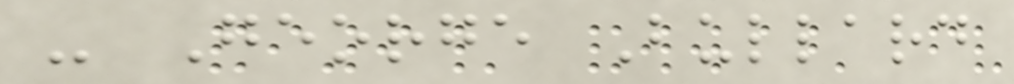- George Bullard
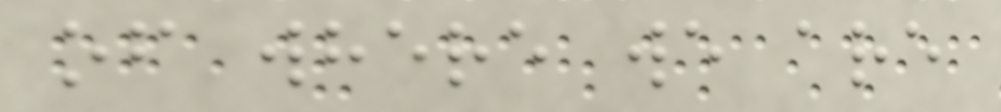of where we are
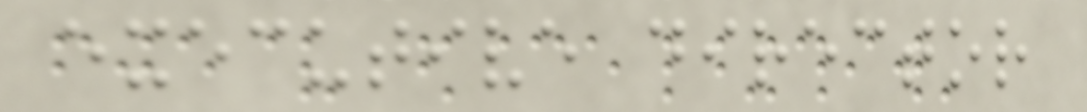executive director
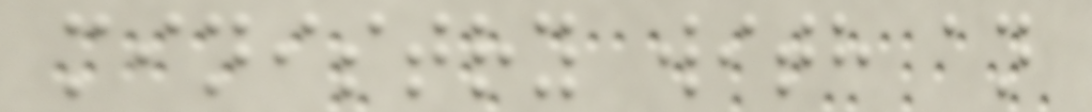ministry with an
